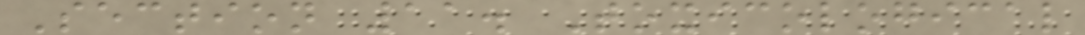Section 11. Toxicological
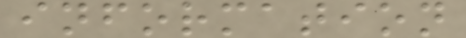information
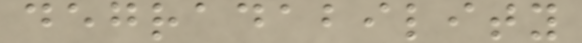degradability
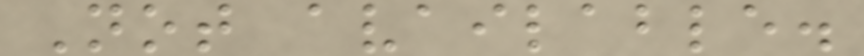Not available.
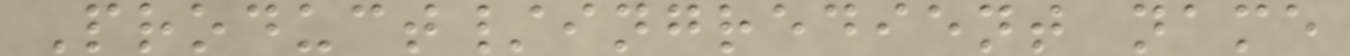Product/ingredient name
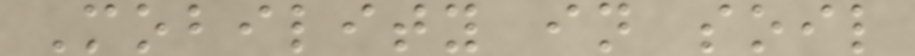Mobility in soil
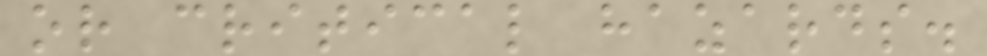or critical hazards.
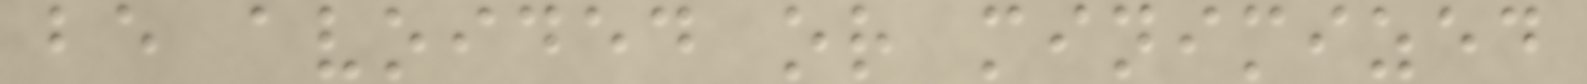be avoided or minimized
